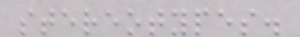stereotypes.
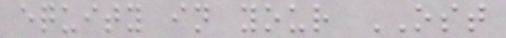equity in your OST
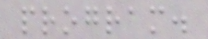program.
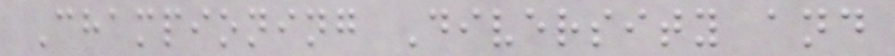Championing Diversity and
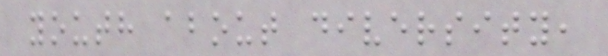youth about diversity,
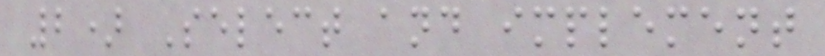2) Select and implement
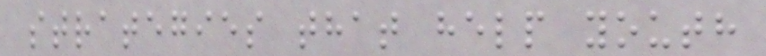strategies that help youth
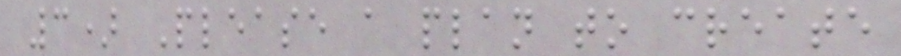3) Please a plan to create
